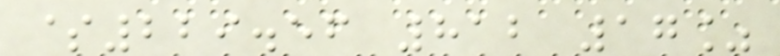$229.56 812 17%
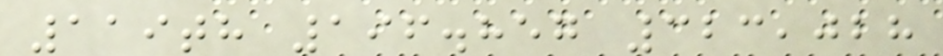119th 196.857 323,028
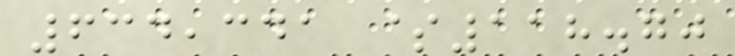634,341 $118.70
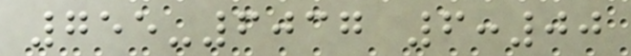755-6037 6:00
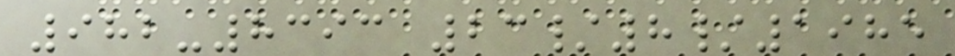982-8393 23/8/1985
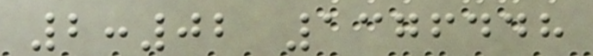2:02 1376448
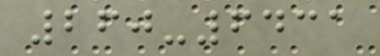260-6431
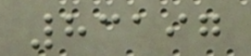83197
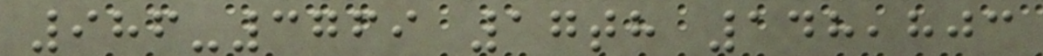986-3769 17th 148,803
